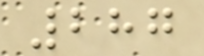287
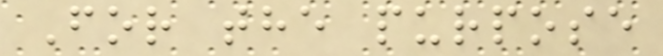For the purpose
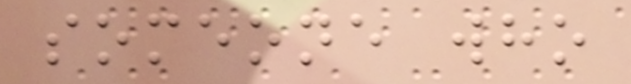someone who
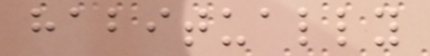habitually
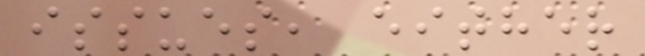issues, either
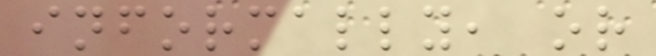informally, or
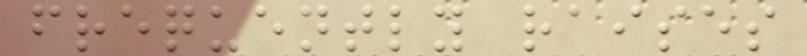frequently raises
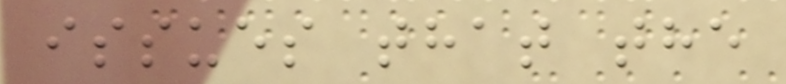issues that the
